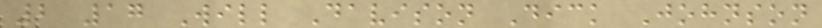2 17 Will Davison Dick Johnson
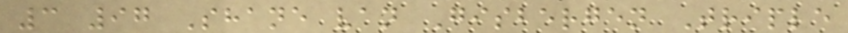3 97 Shane van Gisbergen Triple
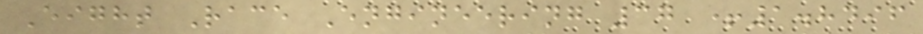Eight Race Engineering 37 +1.8496
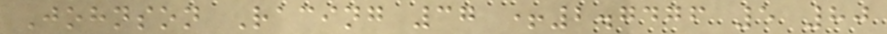Johnson Racing 37 +2.7476 5 80
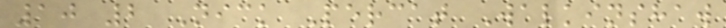10 2 Nick Percat Walkinshaw
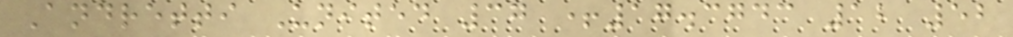Andretti United 37 +17.3743 12 52
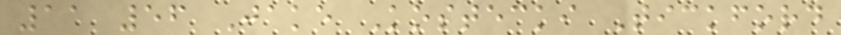11 56 Jake Kostecki Tickford
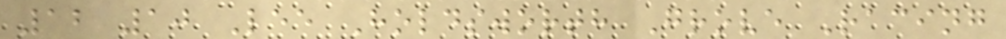12 10 Lee Holdsworth Grove Racing
